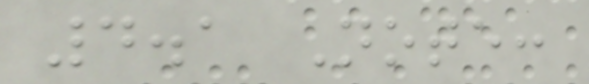4.1 Note:
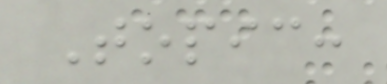Topic:
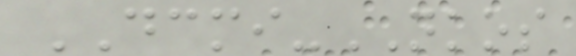DCMI-NKOS
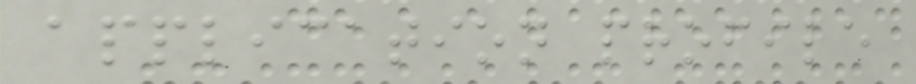application profile
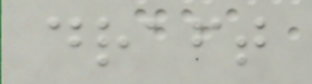draft
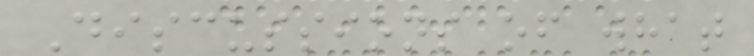Discussions of what
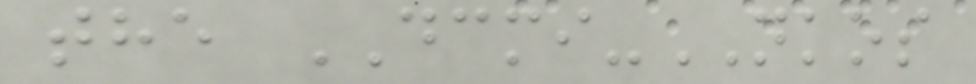the DCMI-NKOS
